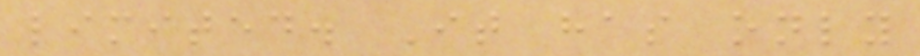limited. It has only
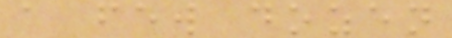a few dozen
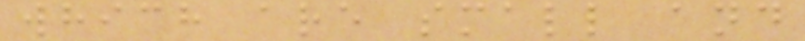which are small and
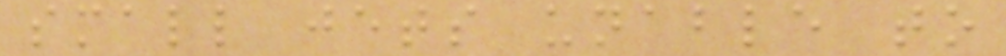small jets unable to
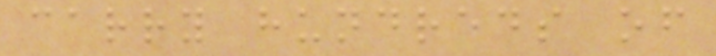carry hundreds of
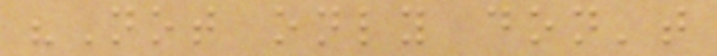"Not only don't
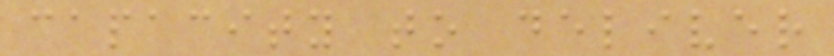capacity to deliver
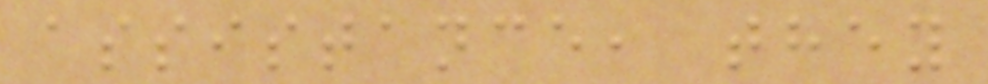assistance, they
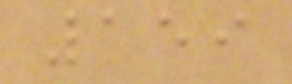159
